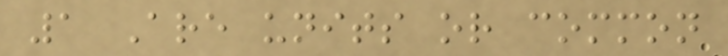1 Are units or common
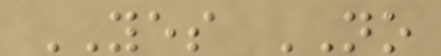YES NO
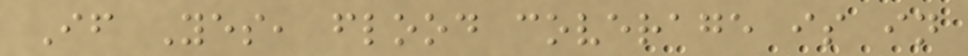If Yes, flood coverage is in
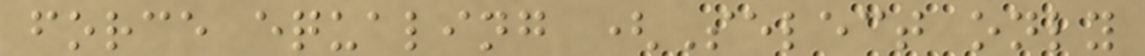force equaling (Select only
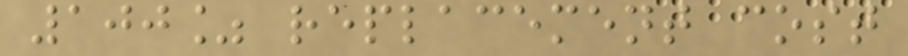100% replacement cost
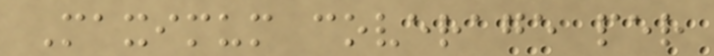Maximum coverage per
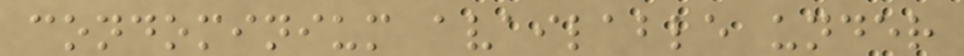condominium available under
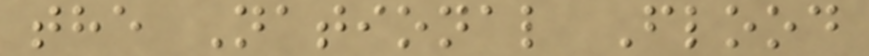the National Flood
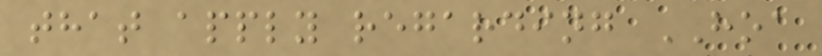that apply regarding HOA
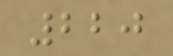220
